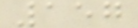157
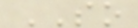SO
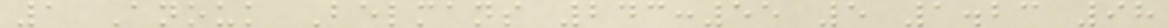1 Anouk Belmans 243:55 5 1.23 98
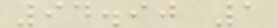94.90 1
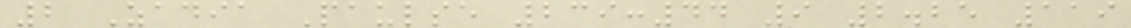2 Zadia Paulse 239:44 9 2.25 119
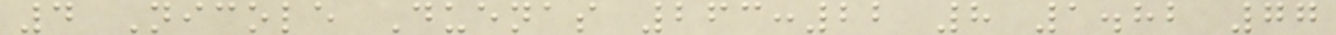4 Nicole Duenas 263:22 8 1.82 77
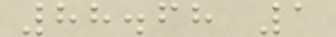88.68 1
